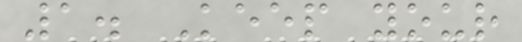1. Keep your
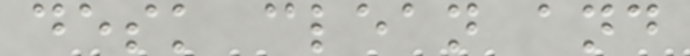desk clean and
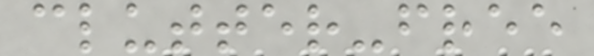clutter-free
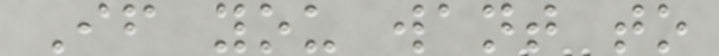If you want to
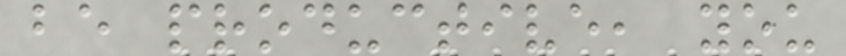be productive, you
